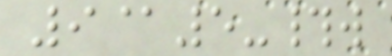9@5-#w
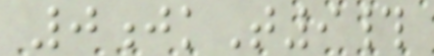0jkT9#
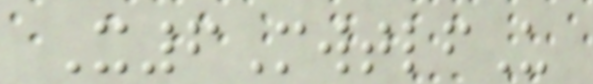X6MwtlfU
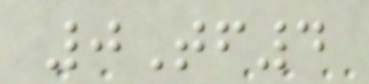0Tf4
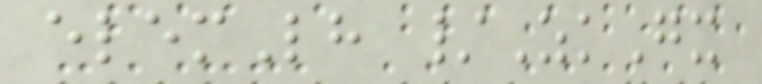elemLh /ZkGx
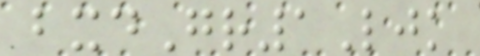bxdGr1Ljk
